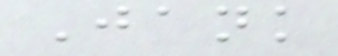Jank
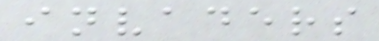invaders
